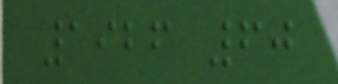1926 60
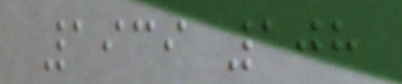1939 108
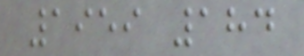1959 184
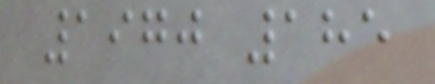1970 185
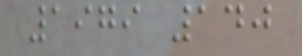1979 140
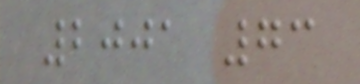2001 73
